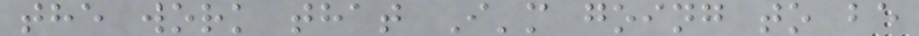the work that I'm going to be
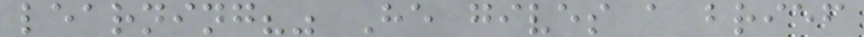learning?" He gives a brief
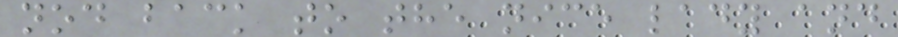nod back to the nice lady and
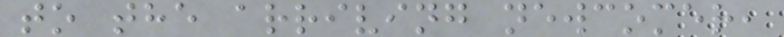to the arriving newcomer,
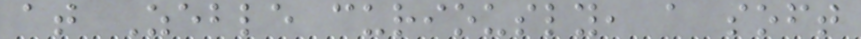at Zeble curiously, a soft
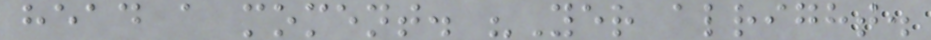head a moment. "Yer alright.
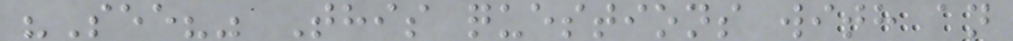"See?" This questions with an
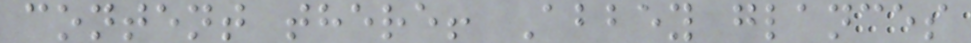content there! Abbey glances
